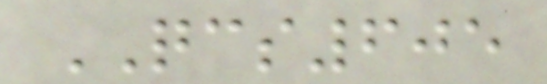QCS605
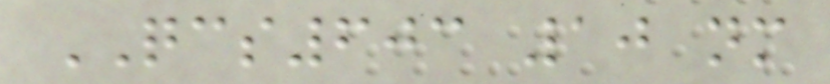QCS603 10 nm
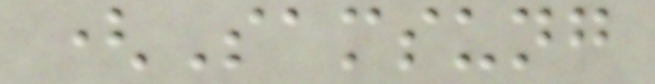(Samsung
